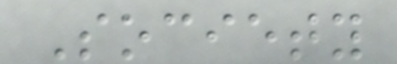Society
